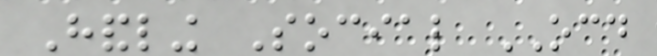Handling Social OCD
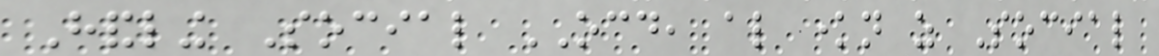Handling Social OCD, also known as Social
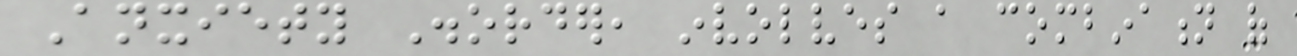Anxiety Disorder, involves a combination of
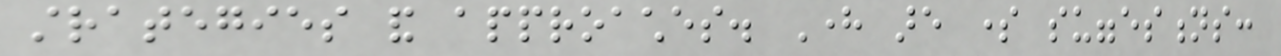strategies and approaches. Here are some suggestions:
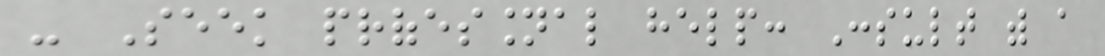- Seek professional help: Consult with a
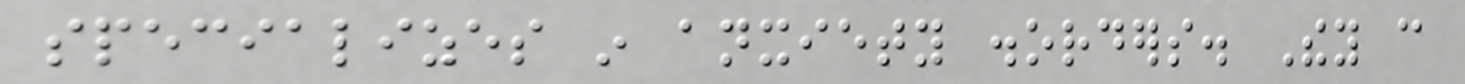specializes in anxiety disorders. They can
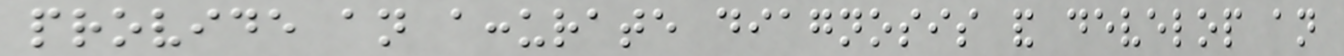provide an accurate diagnosis and develop an
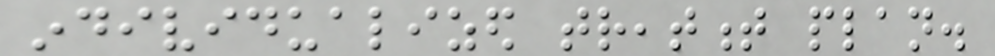individualized treatment plan.
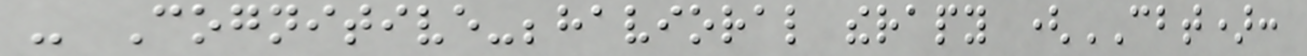- Cognitive-behavioral therapy (CBT):
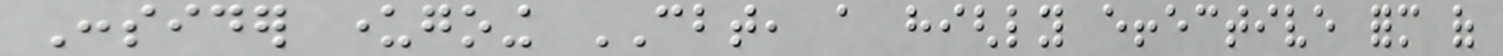Consider undergoing CBT, a highly effective form of
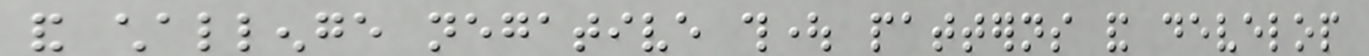and challenge negative thought patterns and develop
